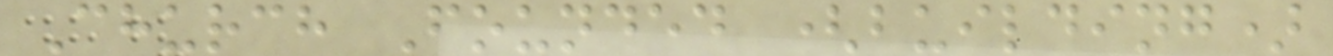Church Founded (building)
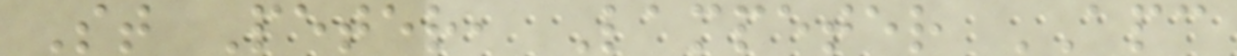St Peter, Lampeter APC
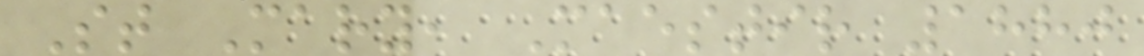St Mary, Maestir 1880
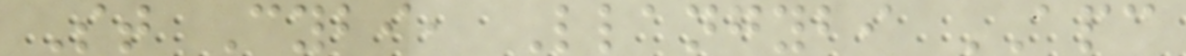St Cybi, Llangybi APC
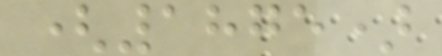(1875)
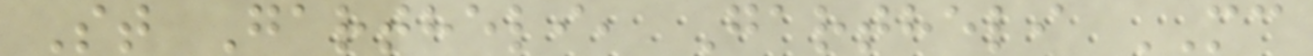St Gartheli, Gartheli MC
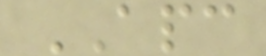APC
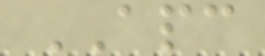APC
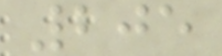205
